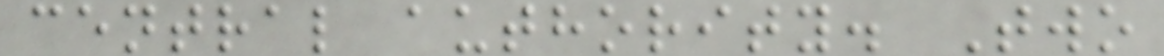central authority. Two
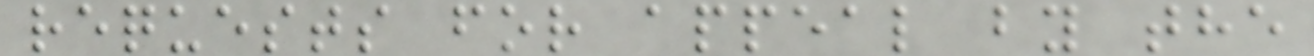requests for appeal by the
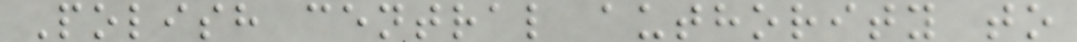Polish central authority to
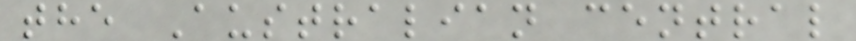the Australian central
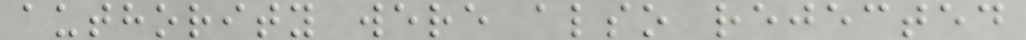authority were also rejected
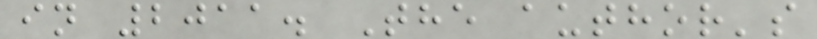in 2011. The author's
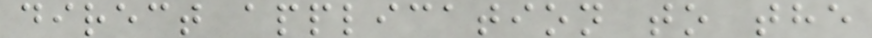direct application to the
